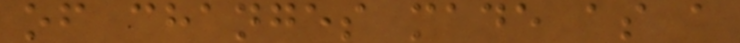of changes made as a
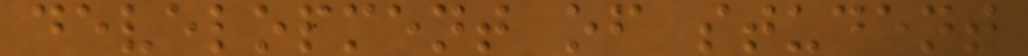development of student
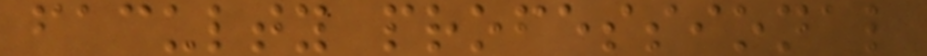faculty professional
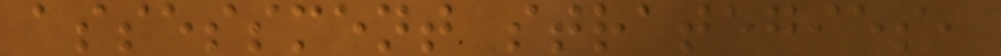assessment strategies,
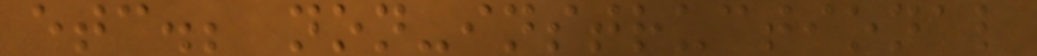etc.; non-instructional
